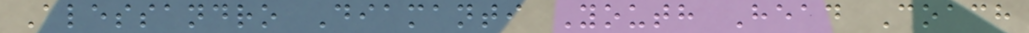Alessandro Diamanti Youth Head Coach
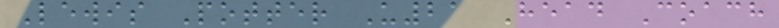Lewis Potter U21 Head Coach
